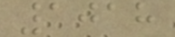1018
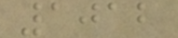1012
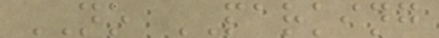NO PARKING
